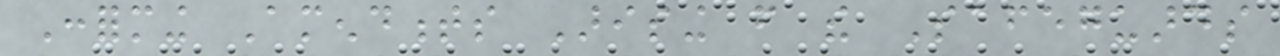Conforming Amendments Arising from the Safeguards
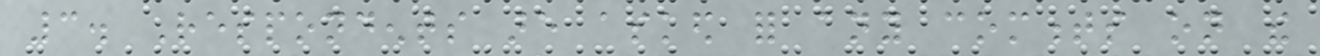3. Respondents are asked for any comments on the
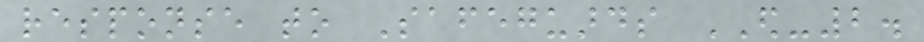response to Safeguards ED-2.
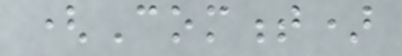(Comment)
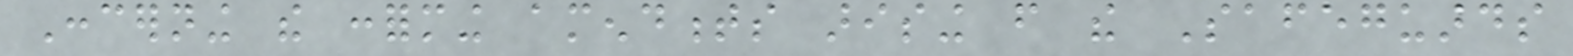Concerning the conforming amendments arising from the Safeguards
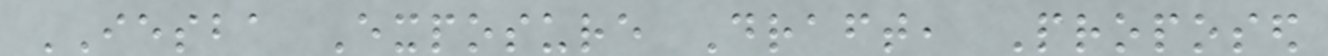IESBA Exposure Draft, Proposed
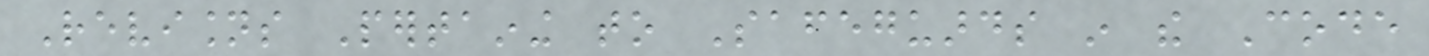Revisions Pertaining to Safeguards in the Code
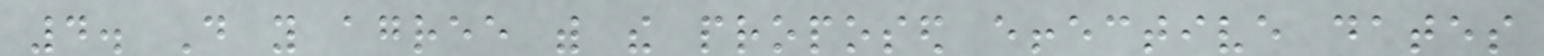4. Do you agree with the proposed effective dates
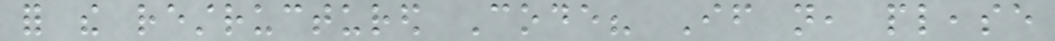for the restructured Code? If not, please
